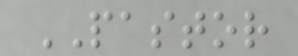PASTOR
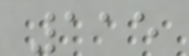115
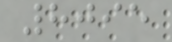8095
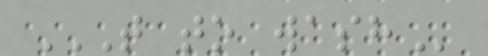T TO WASH
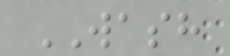WASH
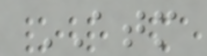ATM
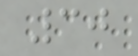30
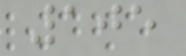105
